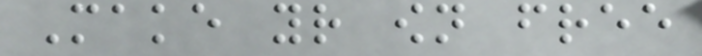Make your own free
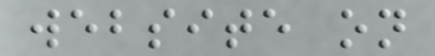website on
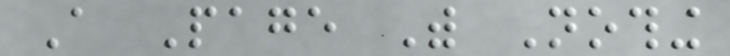A Page With Nothing
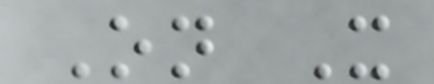On It
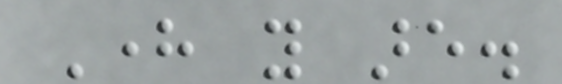Here you are.
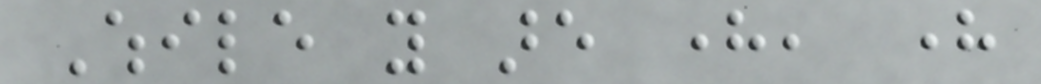While you are here, here
